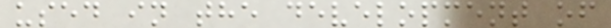used in the development of
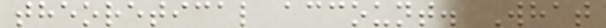theoretical account. What
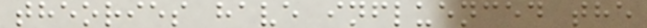theories have influenced the
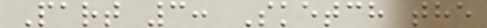Part 3: Sketch the
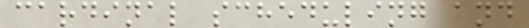cardinal scheduling and
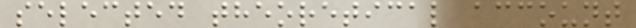selected theoretical account
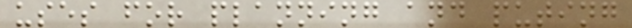uses for planning and puting
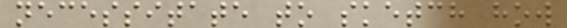necessitate to sketch how
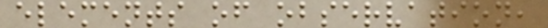elements of observation,
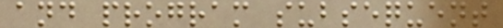and program subsequent
